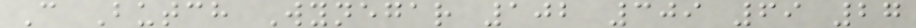C Butch Wynegar 102 309 69 27
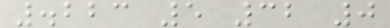.223 5 32 0
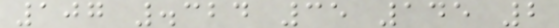107 .324 35 145 2
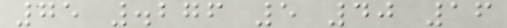75 .276 5 40 16
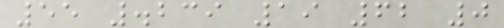55 .239 19 62 0
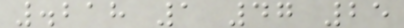.218 1 47 25
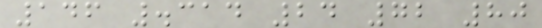146 .314 24 72 80
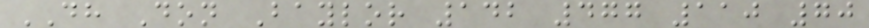DH Don Baylor 142 477 110 70
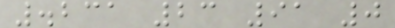.231 23 91 0
